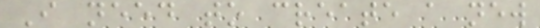I need to create a new
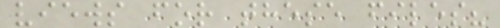views for these files?
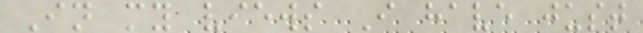In my views I have just
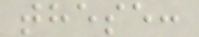these:
